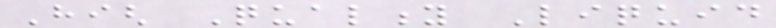High Quality Liquid
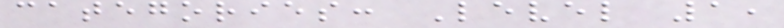categories: Level 1,
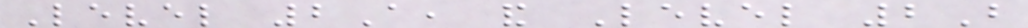Level 2A, and Level 2B
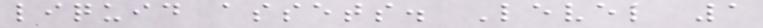liquid assets. Level 1
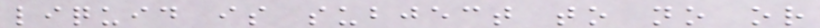liquid is subject to no or
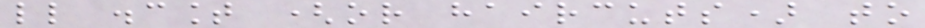little discount (or haircuts) to
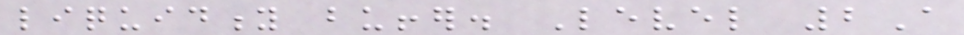liquidity buffer. Level 2A
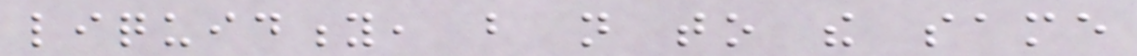liquidity, but not to the same
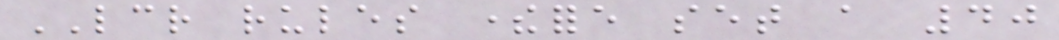LCR rules therefore set a 40
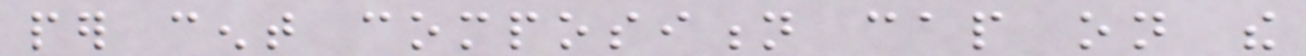per cent composition cap on the
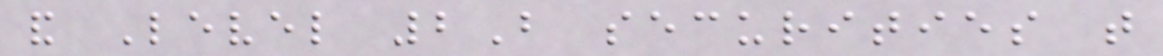and Level 2B securities that
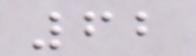62
